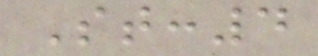St:4
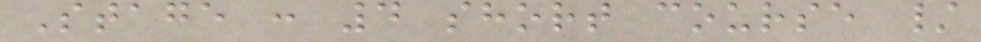Stage : 4 short course /
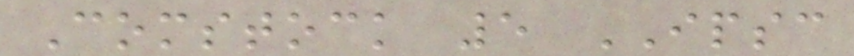Comstock 5 IPSC
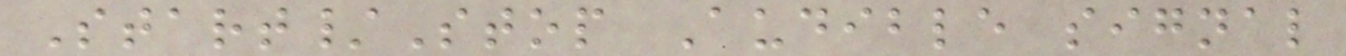Start/Stop Audible signal
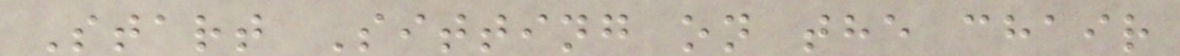Start Sitting on the chair
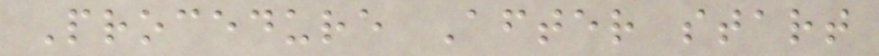Procedure After start
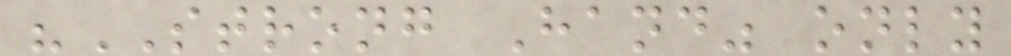"STRONG Hand" only
